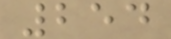254
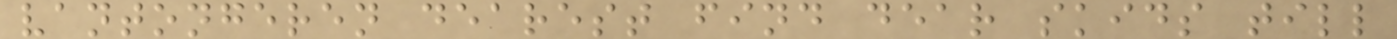vantongeren dearest find dear skids till
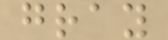gray
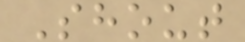Shout
